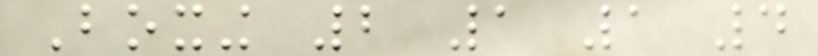Boxing 2 1 1 4
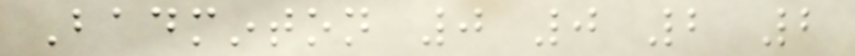Badminton 0 0 2 2
